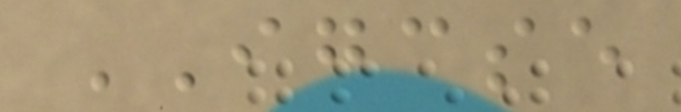IGCSE
